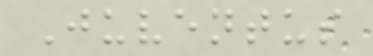Juventus
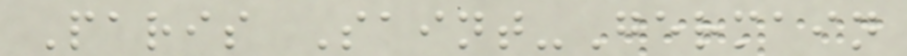Paris Saint-Germain
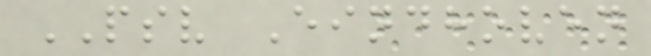PSV Eindhoven
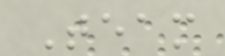Team
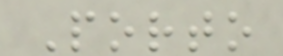Porto
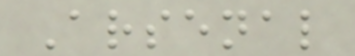Arsenal
